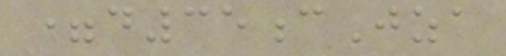=d35cJza
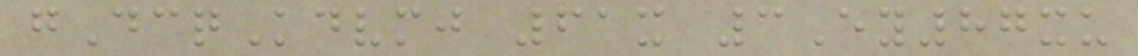gDcqKdvmj 61x 3Ey87xu
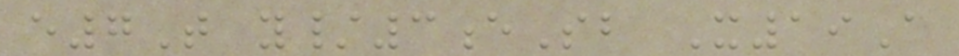e7T y/3eSb X19A
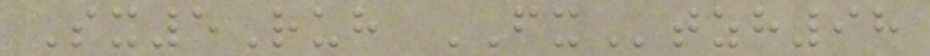Sx5Ruh FXtzh98
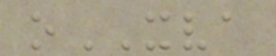oXVA
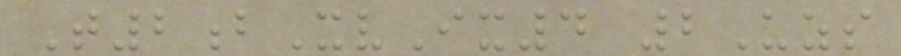T2bXvIx4 2Uzs
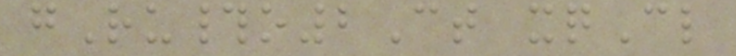gRu#o2Ct xqCl
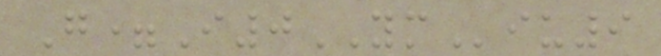G=I0YMiu9
